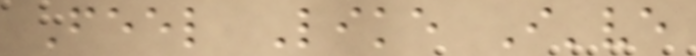Feel Like I've
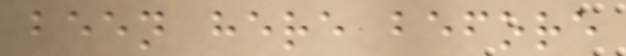been here before
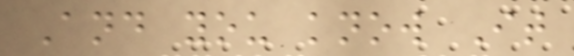And you know It
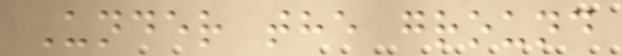Under the ground
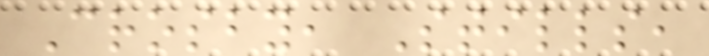Crosby, Stills,
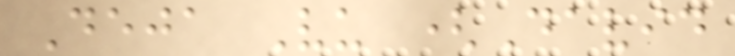Deja Vu (David
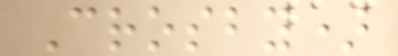Crosby)
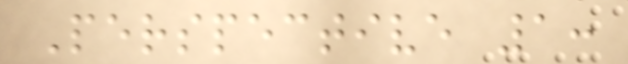Perspective 1:
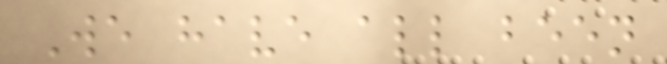We have all been
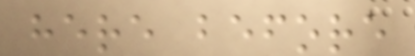here before
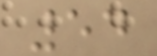54
